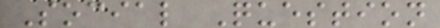Social Question
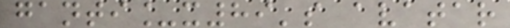ganti_x89's avatar
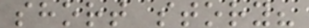short story?
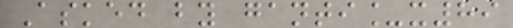Asked by ganti_x89
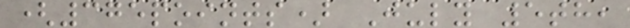(375points) July 5th,
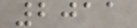2011
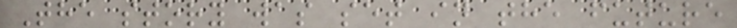The story was set in the future
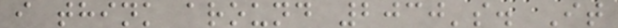i think around 2030's. It
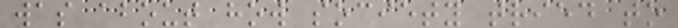was about how society tried to
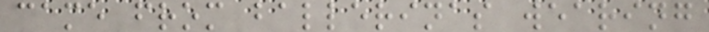came from ballerinas wearing
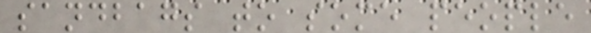sandbags to some people
